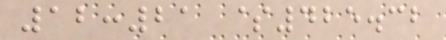12:21 $425.32
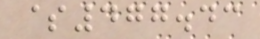$477.43
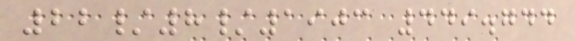22/8/1903 449.744
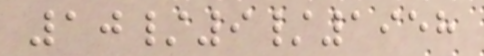10/9/1958
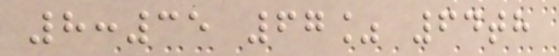8:35 67% 64th
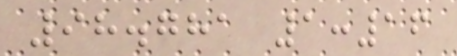98.781 1:16
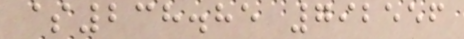$238.85 792556
